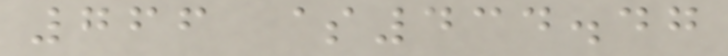766 $434.47
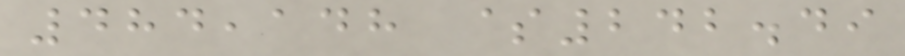484,148 $242.49
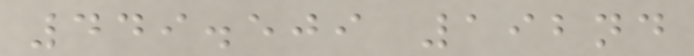449.509 192nd
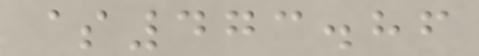$473.86
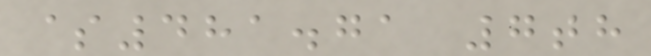$481.71 7th
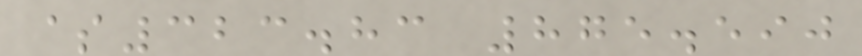$323.83 875.590
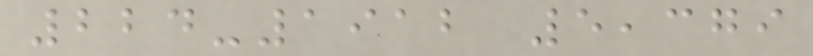224-1912 5,379
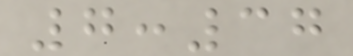7:37
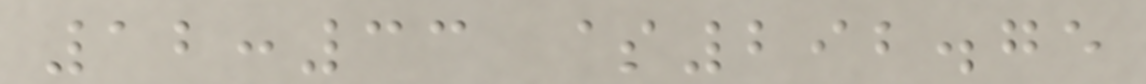12:33 $292.75
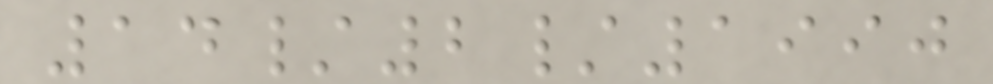14/2/1990
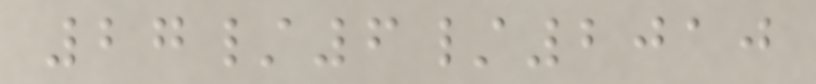27/6/2010
